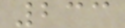233
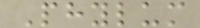Phylum
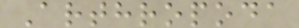Arthropoda
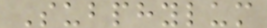Subphylum
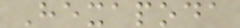Hexapoda
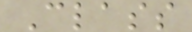Class
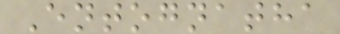Entognatha
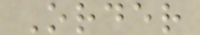Order
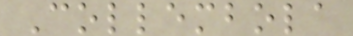Collembola
